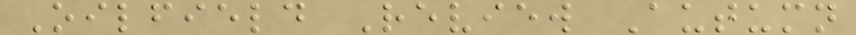Oilfield Review Autumn
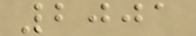2001
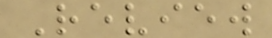Review
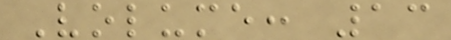Volume: 13
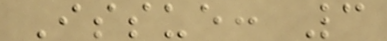Issue: 3
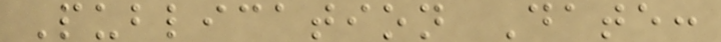Publication Date:
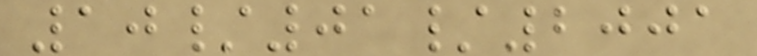10/01/2001
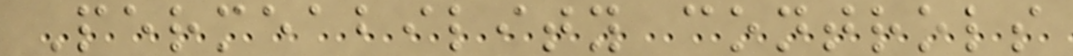Permeability controls
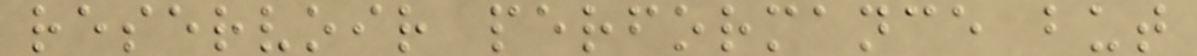reservoir performance but
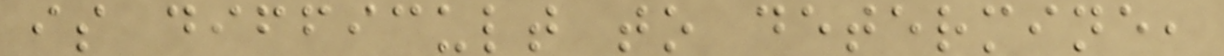is difficult to determine,
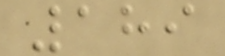189
